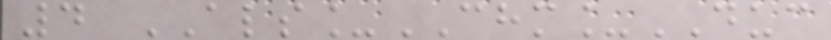4 ALS_CHM_DUC
